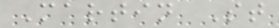Martin St
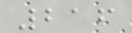216
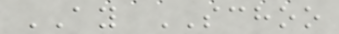AY SCHOO
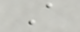A
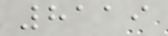8119
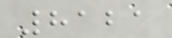8121
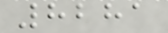8281
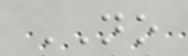NO
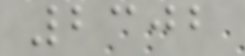2302
